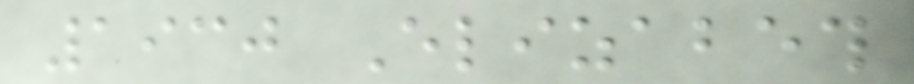1930 Elizabeth
